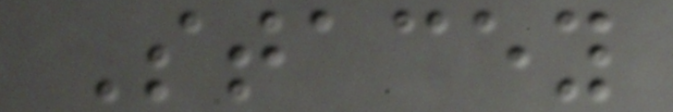Stacey
